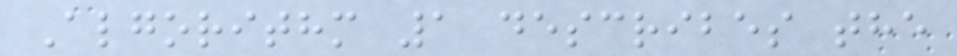Algorithm 1 describes the
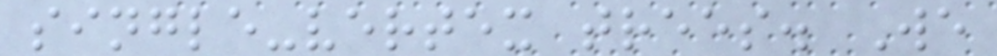single-vertex trees. We
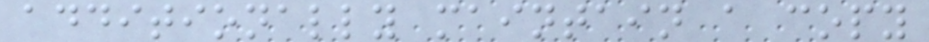additionally maintain a copy
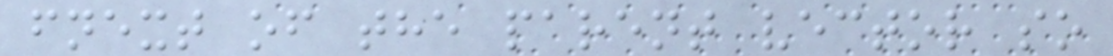fnext of the parent vector so
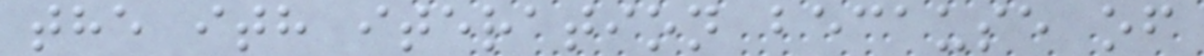the ith iteration because of
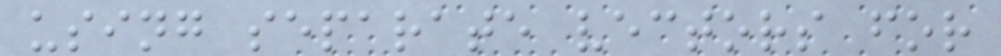using separate vectors for
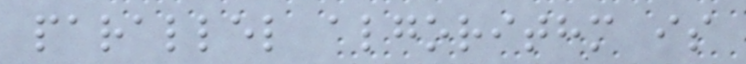parallel algorithm is
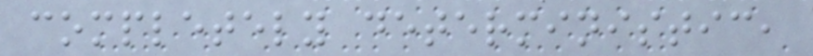completely deterministic,
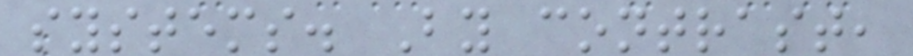systems. By contrast,
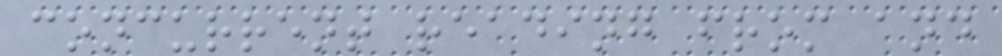concurrent reading from and
